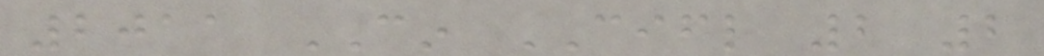2011 CIN CIFL 2 2
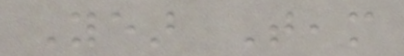Year Team
